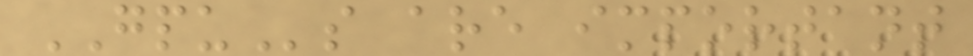GPUs are important
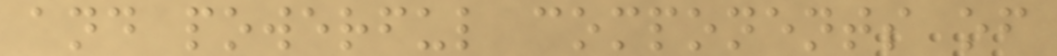and powerful components of
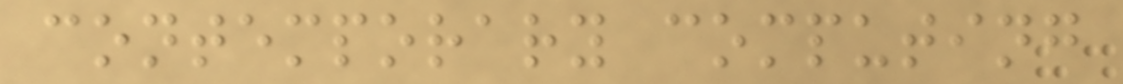contemporary computing
